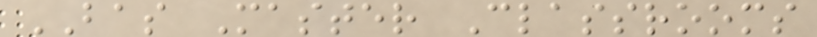BAS Master Classrooms
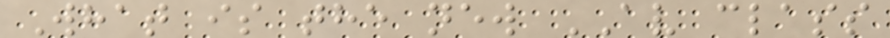What is the new AV class
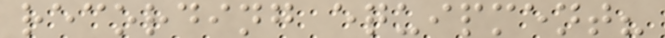recording equipment?
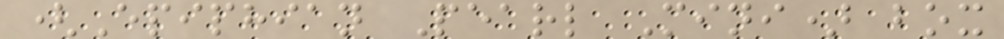(Epiphian Pearl Mini) box
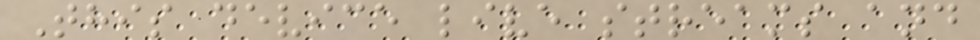This device live streams and
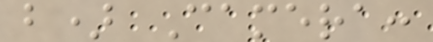b) Camera:
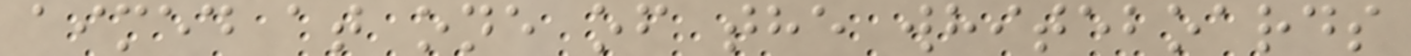aimed at one of the whiteboards
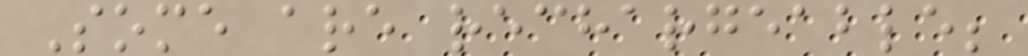Some are rechargeable;
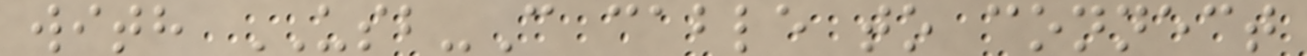with USB-C cable to connect
